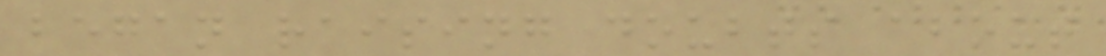began raising doubts about
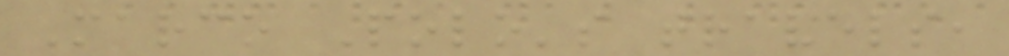Marco Polo's travels,
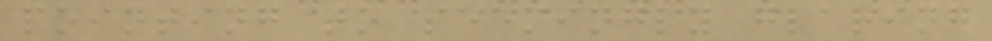pointing to seemingly glaring
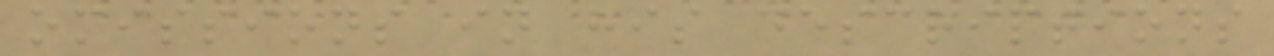omissions in his descriptions
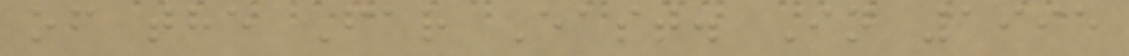of the Far East. In 1995
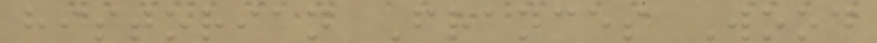historian Frances Wood
